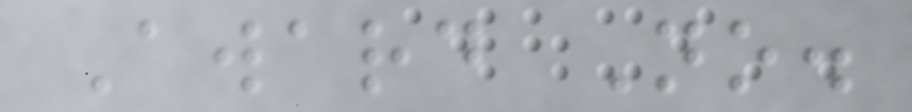Award No.
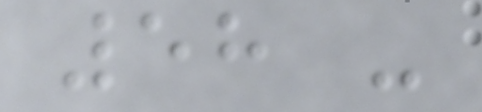58 -
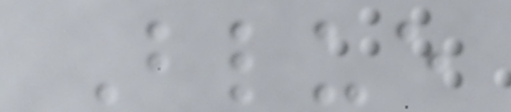Blue
